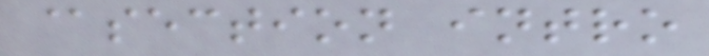@section intro
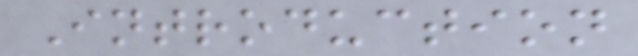Introduction
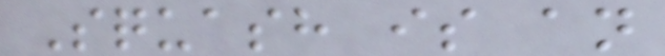Squash is an
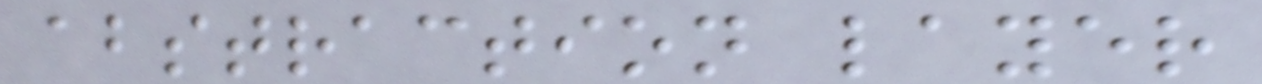abstraction layer
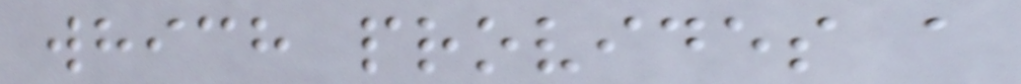which provides a
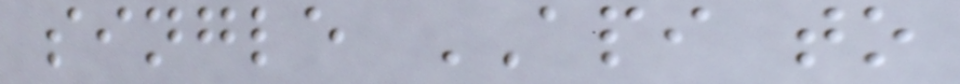single API to
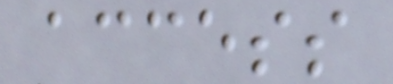access
